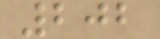202
